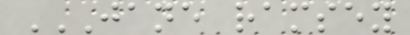JANE RAMSEY
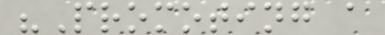"Promoting a
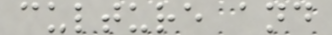culture and
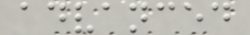advanced
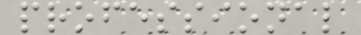professional
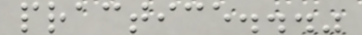practice..."
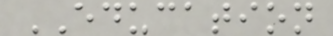EDUCATION
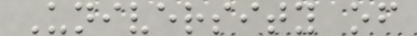University of
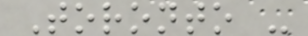Toronto -
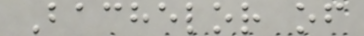Bachelor of
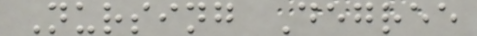Nursing Degree
